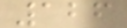126
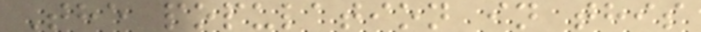The population in this
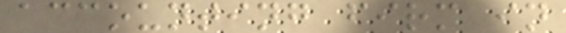accounting firm in
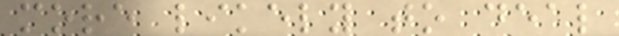more likely to deal
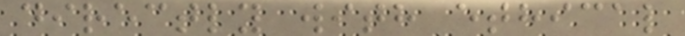directly with ethical
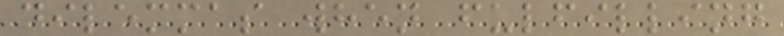dilemmas when fulfilling
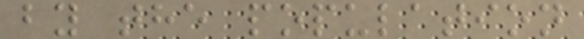by the population
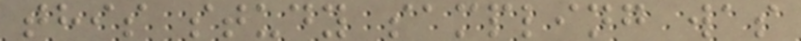this study sampling was
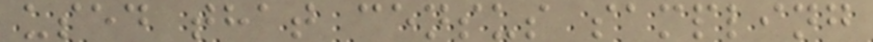used that census sampling
